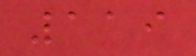119
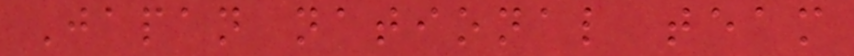Japan national team
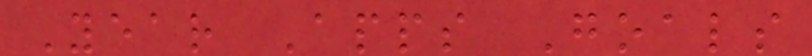Year Apps Goals
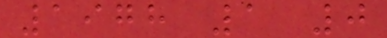1978 1 0
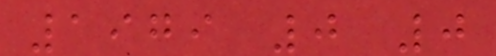1979 0 0
